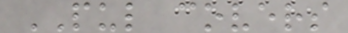PUL covers
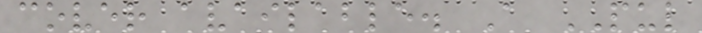cover available. A PUL
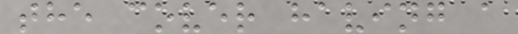the cover having a
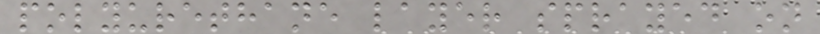polyurethane layer sprayed on
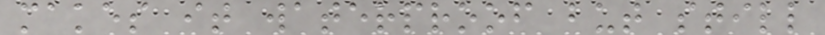makes it waterproof but still
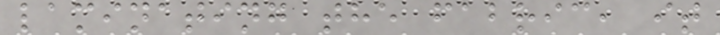laminating the fabric, it
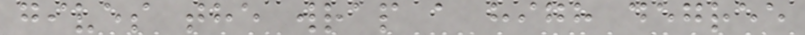gives the wrap a high degree
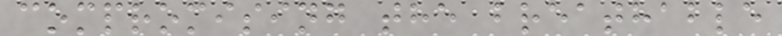compromising the breathable
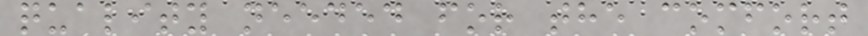quality needed for the comfort
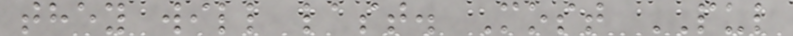they will last. Most PUL
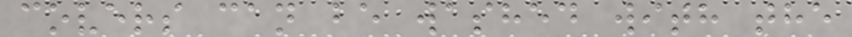covers can be washed with the
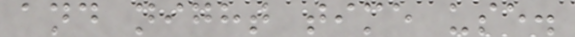and night time use.
